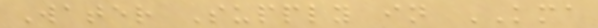Water Supply in KMA
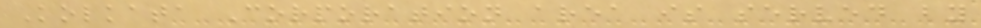Kolkata Corporation area is served by
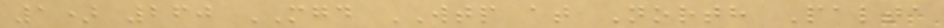1) 260 MGD WTP at North Palta
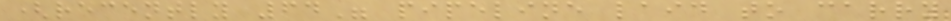(recently 64" pipeline laid to carry
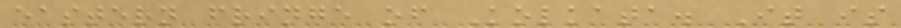eastern fringe of Kolkata. It is
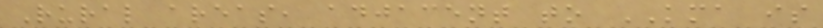Rural areas, adjacent to KMA is
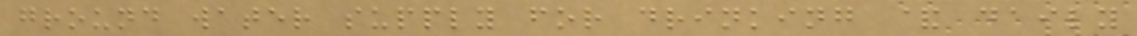ground water supply for drinking & daily
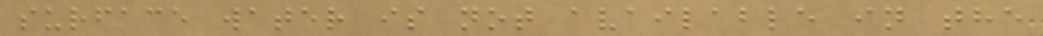surface water is not available in the
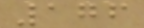176
